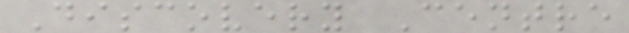Discovery Centre
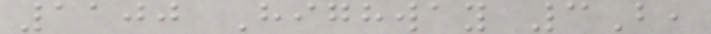1100 Highway 3B,
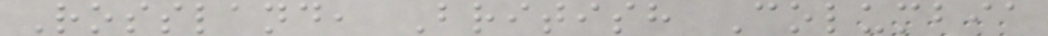Rossland, British Columbia
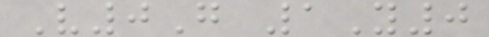V0G 1Y0
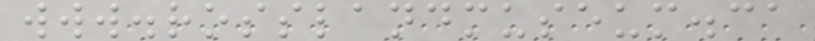www.rosslandmuseum.ca
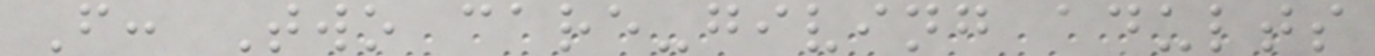F: Two care-giving adults
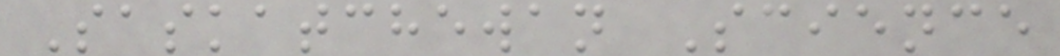Saskatchewan Science
